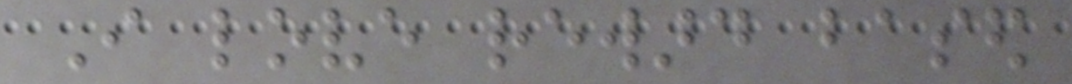I love reward based
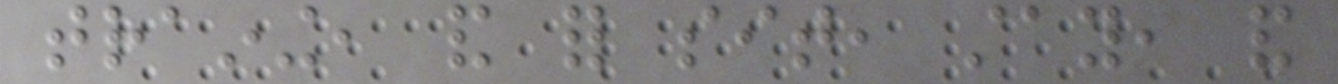training, and for sit, stay, and
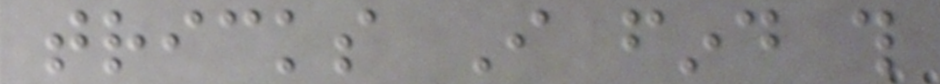tricks I find this
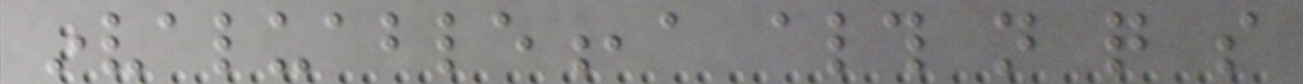invaluable,a although not quite so
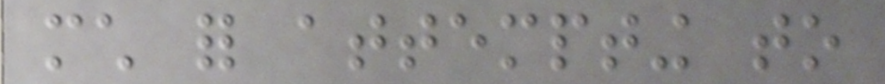much for attempting to
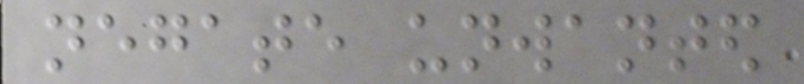negate unwanted
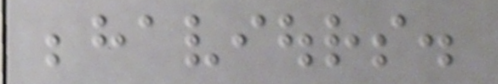behaviours.
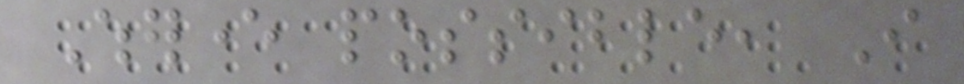Wherever possible, I
